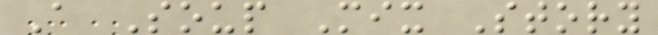A Soup Mix Story
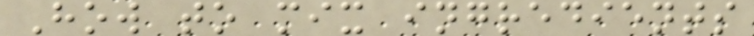How to mix ingredients
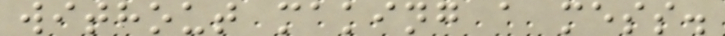without making a mess.
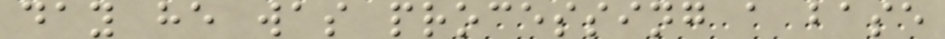day he was processing a base
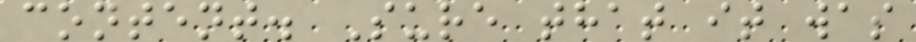content. Sure that it was
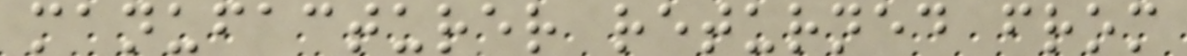manufacturer returned from
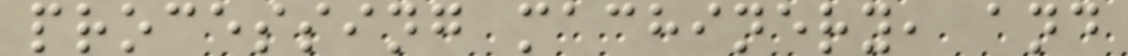processing machinery, and
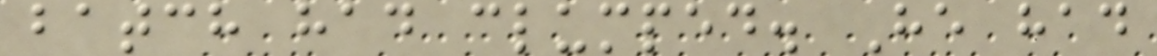batch had clumped. He had
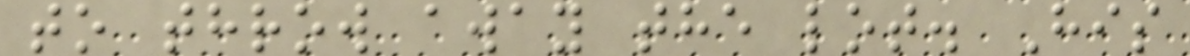to throw away the lot. His
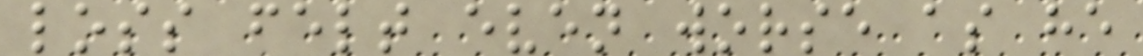loss felt even worse as he
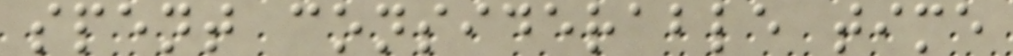spent considerable time
